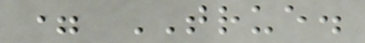= TRUE.
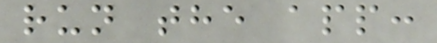run the app:
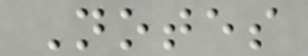Notes
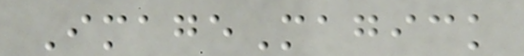ImageMagick
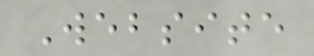Website
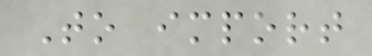To import
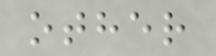other
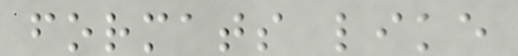formats like
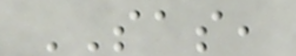SAS,
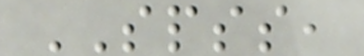SPSS,
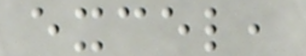excel,
